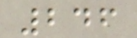246
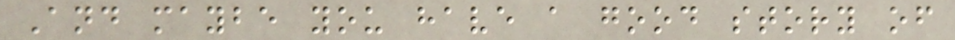And maybe you have a good story of
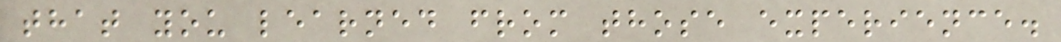that you learned from those experience.
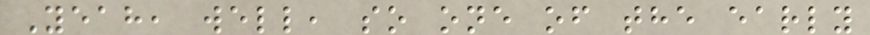Yeah, well, so one of the early
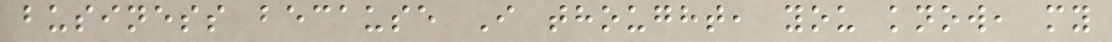business because I thought, you know, my
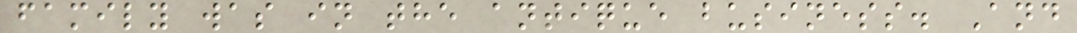family was in the antique business. And
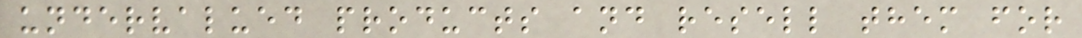undervalued products and resell them for
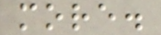more.
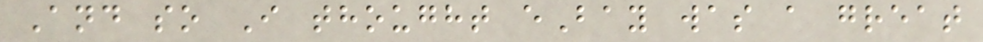And so I thought eBay was a great
